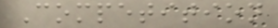Competition
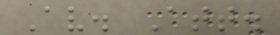Av. Att.
